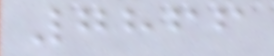7866
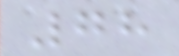78
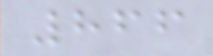866
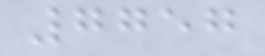7757
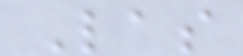Las
